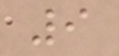9
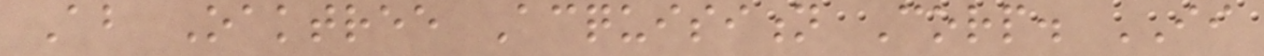About Oaktree Acquisition Corp. II
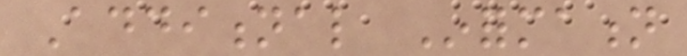Additional Information
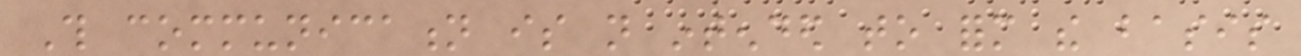This communication is not intended to form the basis
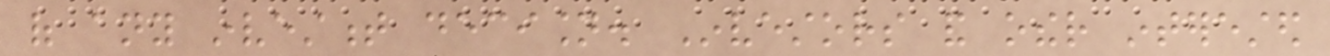of any investment decision. Investors and other interested
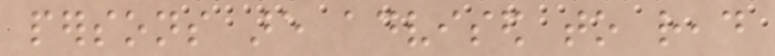persons are advised to read
